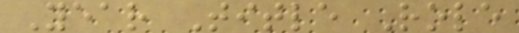Year Title Role
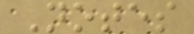Notes
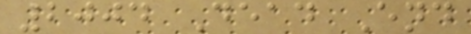2004 Dead End
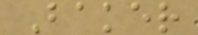Baker
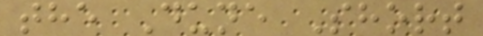the Dune Short
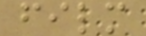film
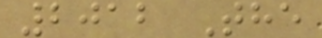2012 The
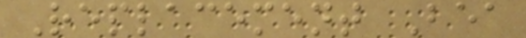Replacement Bea
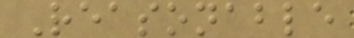Reasonable
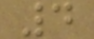4
